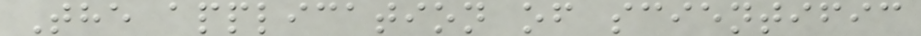The application of scientific
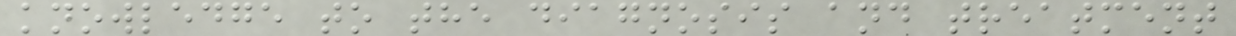knowledge to the diagnosis and treatment
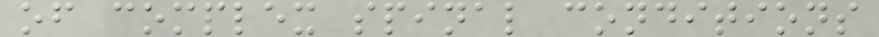of complex spinal conditions
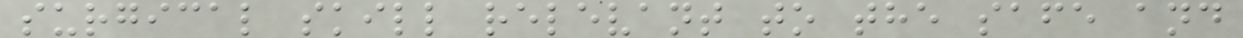surgical skill relevant to the safe and
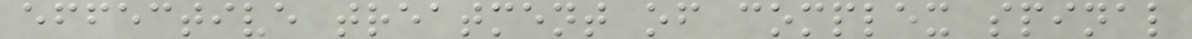effective treatment of complex spinal
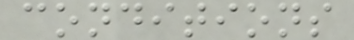conditions
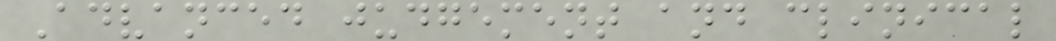Advanced judgement and clinical
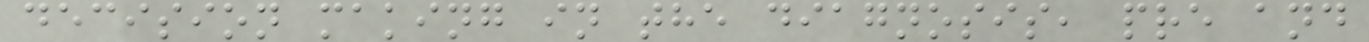decision making in the diagnosis, pre and
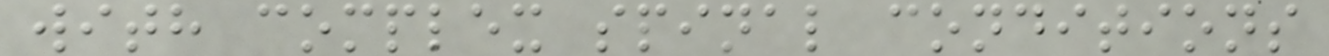with complex spinal conditions
